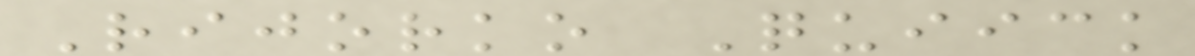Rijorko Quiick
